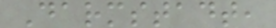Darmstadt,
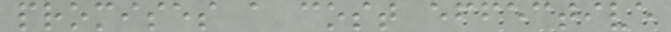promises a cost effective
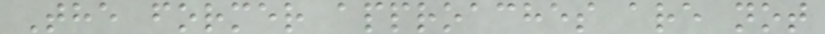The former approaches are not
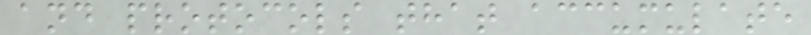and protocols that accumulate
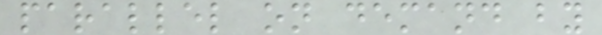parallel on demand by
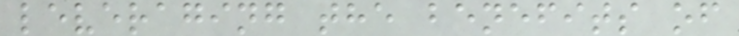leveraging the benefits of
